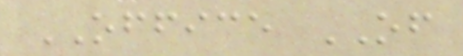OFFICE OF
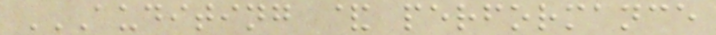AUDITING & PERFORMANCE
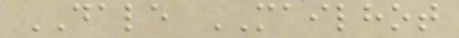DALE MAILHOT
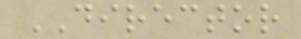DIRECTOR
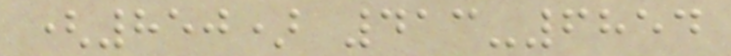(850) 413-6854
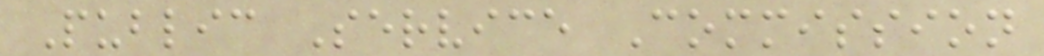Public Service Commission
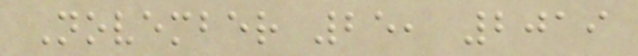November 25, 2019
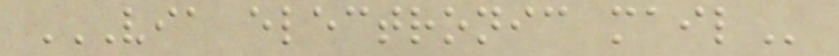VIA ELECTRONIC MAIL
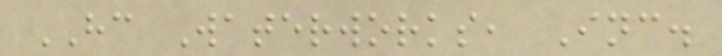HC Waterworks, Inc.
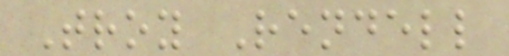Troy Rendell
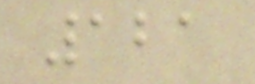121
